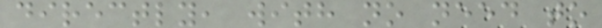directly, with no need to
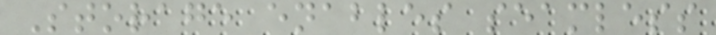Storage enables seamless
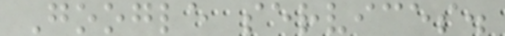Google services.
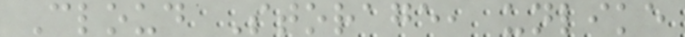Cloud Storage, unlike
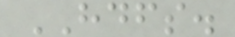HDFS.
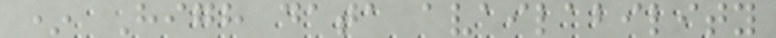* High data availability
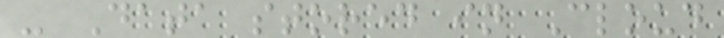- Data stored in Cloud
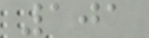101
